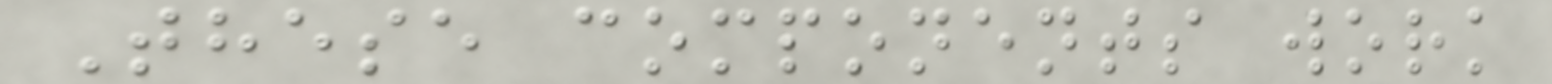These components work
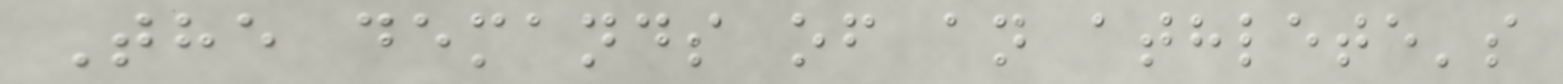The demands of an athlete's
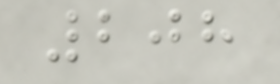208
